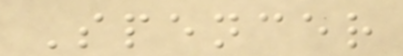Spencer
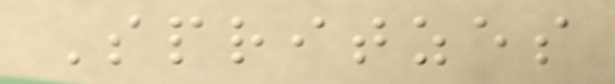Spritzes
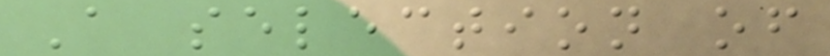A selection of
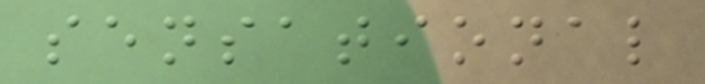sensational
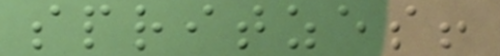spritzes!
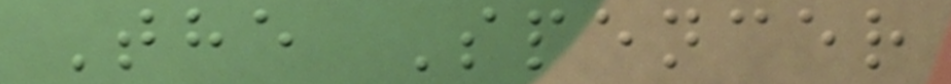The Spencer
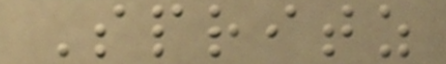Spritz
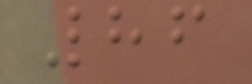86
